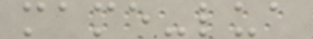mame-lua
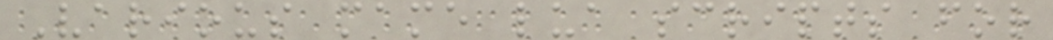Various mame lua scripts for
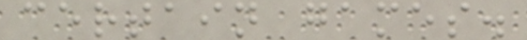certain games.
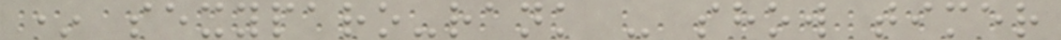* sexyparo-rank - show timer
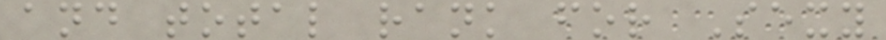and total rank for Sexy
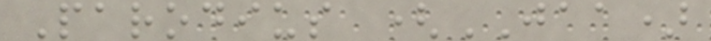Parodius (JAA)
